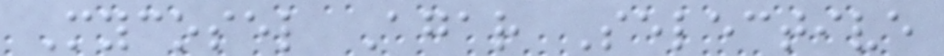Mycosel Agar Selective
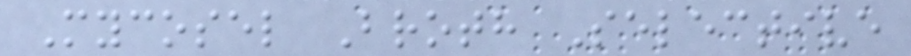Mycosel Broth Selective
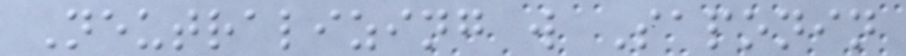Neutralizing w Saponin
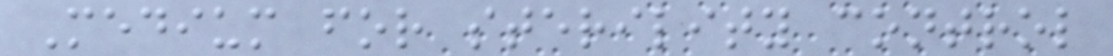Medium for sterility control
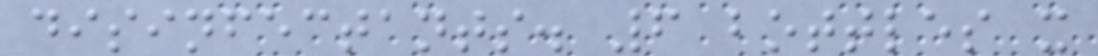disinfectants. 6 bottles x
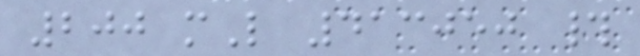200 mL 413050 #
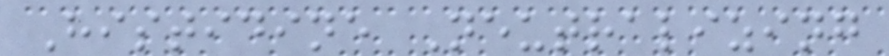Histidine Neutralizing
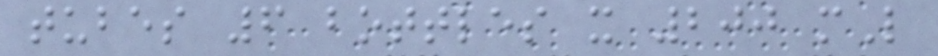tubes 6 bottles x 200 mL
